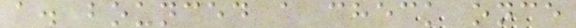a. bounced a check once
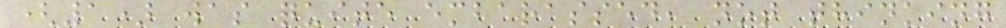(1) was quite embarassed, not thinking
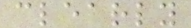clearly
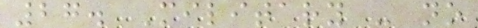27. Military - no
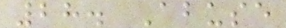28. Abuse
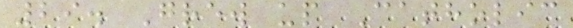29. Grew up Catholic
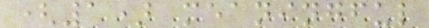(1) meaningful
